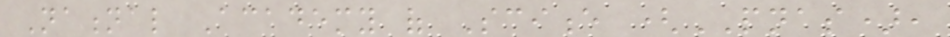National Academy of Science (PNAS),
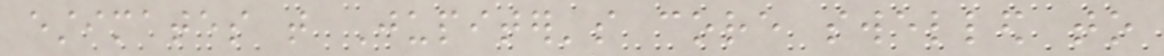estimates that Jupiter's core swelled to
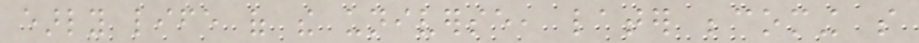early life of the universe, later becoming so
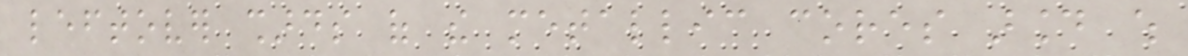leftover shards of the metallic cores around which
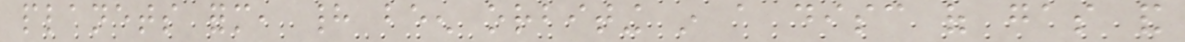planets form, had been orbiting in a disc of gas and
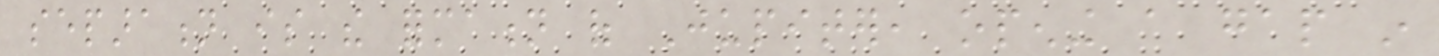separation is the formation of Jupiter, opening a gap in
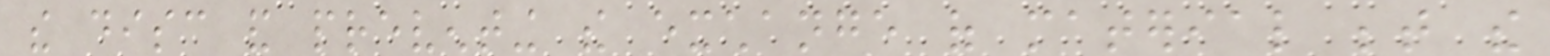the disc and preventing the exchange of material between the
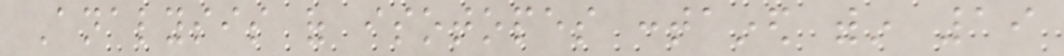Analysis of isotopes contained within 19
